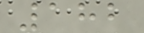182
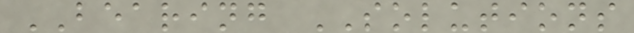BEARING SOLUTIONS
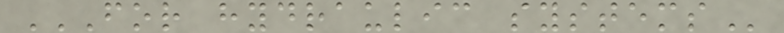FOR HYDRAULIC SYSTEMS
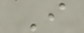I
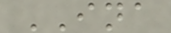INA
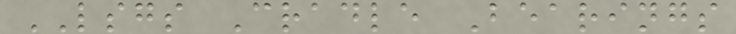LSGS Cradle Bearings
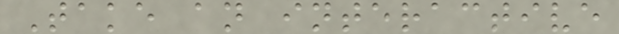Take an interactive
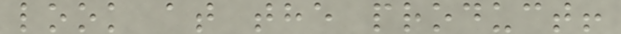look at the product!
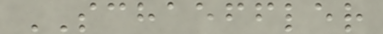SCHAEFFLER
